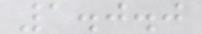1.0.0
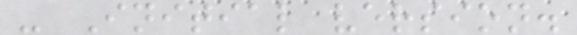- Initial version.
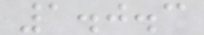1.0.3
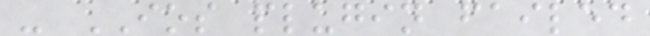- IOS plugin failed
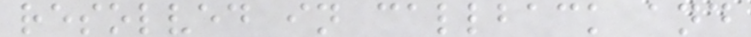resolved in callback and
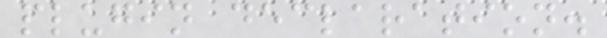plugin declaration.
